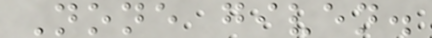None given.
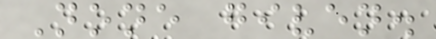None given.
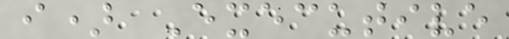i) Executive
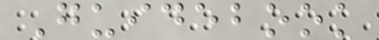Guidebook
